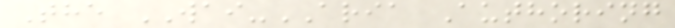The WAI-ARIA Authoring
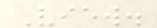View.
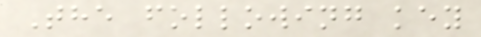The following key
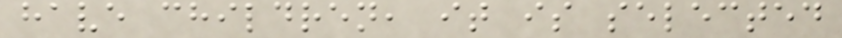have children, it is selected
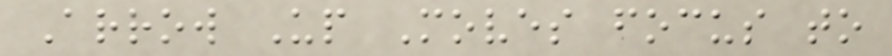Arrow Up Moves focus to
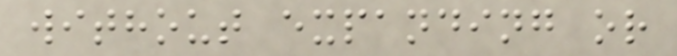without expanding or
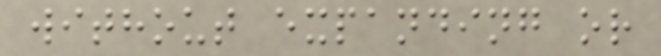without expanding or
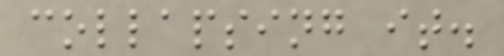collapsing it.
